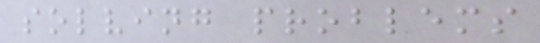solving problems
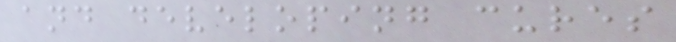and developing cures
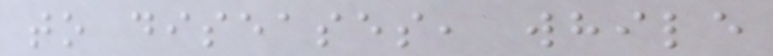to diseases, while
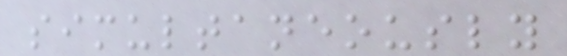simultaneously
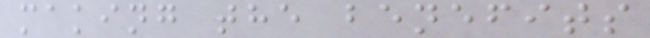making the benefits
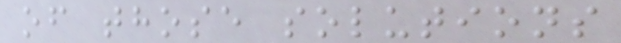of those solutions
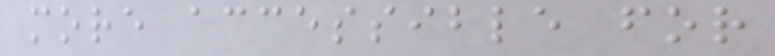more accessible for
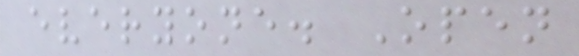everyone. Open
